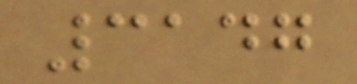3147
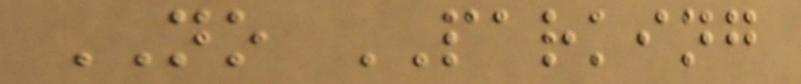NO PARKING
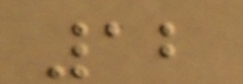12
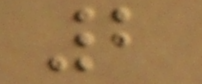2
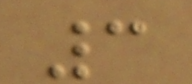3
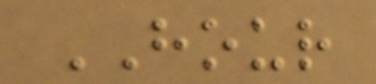HOUR
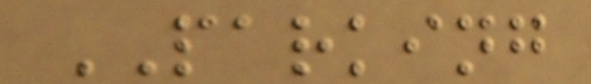PARKING
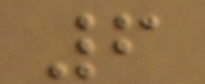6
